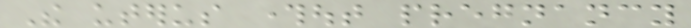The uterus throughout pregnancy
